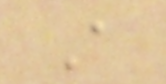A
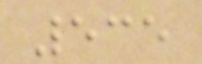535
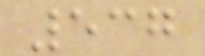537
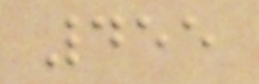455
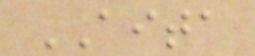AITA
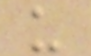u
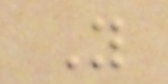Y
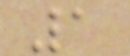1
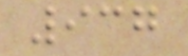937
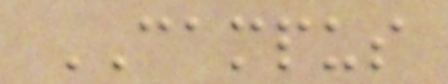CAMPUS
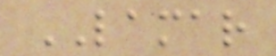LAMAR
